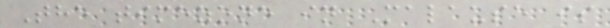The timezone in Malause is
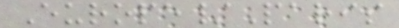Europe/Paris
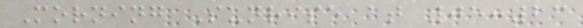Morning Sunrise at 05:23
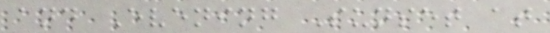and Evening Sunset at
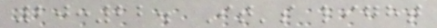20:22. It's light
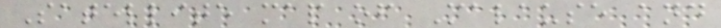Satellite map of Malause and
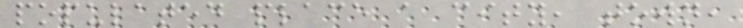populated place a city, town,
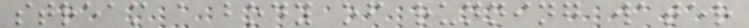stream a body of running water
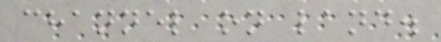channel on land.
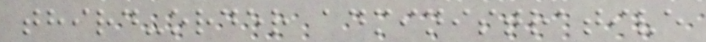third-order administrative
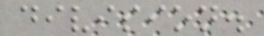division.
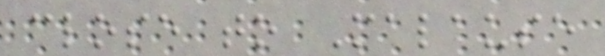close to Malause
